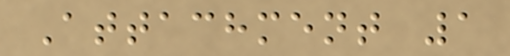Attachment 1
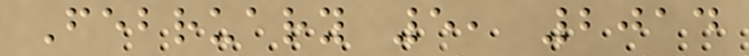February 5, 2014
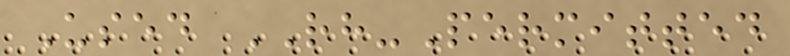Used RH-Permitted
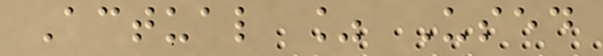Actual % Used
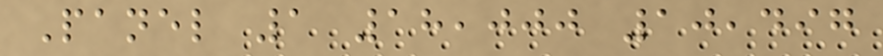Panel 1 18,000 10,497
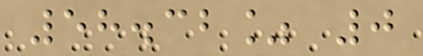58.32% 0
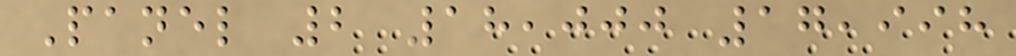Panel 2 18,000 17,998
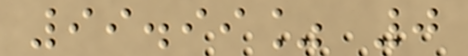99.99% 0
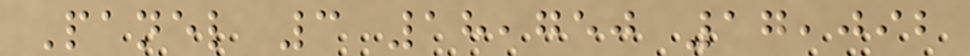Panel 3 18,750 17,092
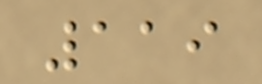119
